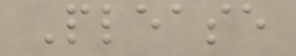Please
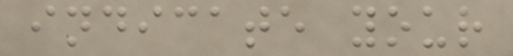indicate your
